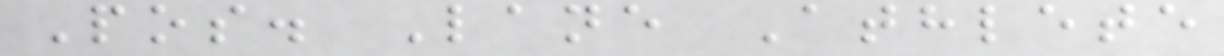Pos. Lane Athlete
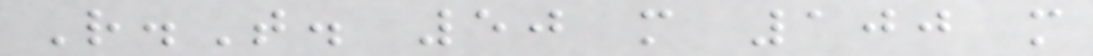R.T. 50 m 100 m
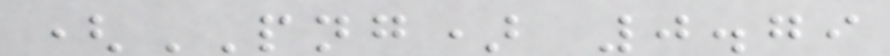(PNG) 0.79
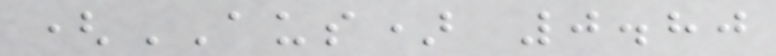(AUS) 0.80
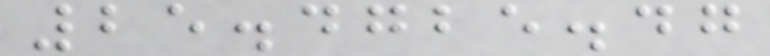25.4725.47
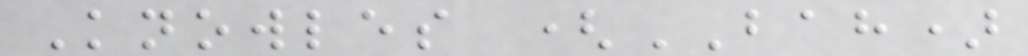Knowles (BAH)
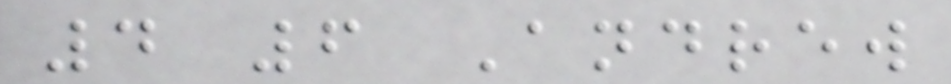4 6 Andrew
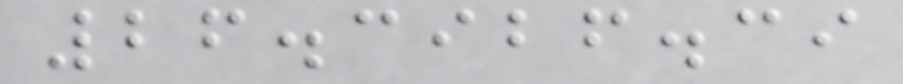26.3926.39
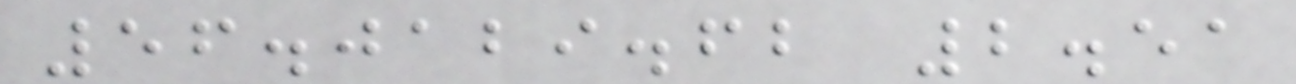56.0129.62 2.51
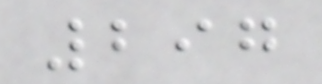297
